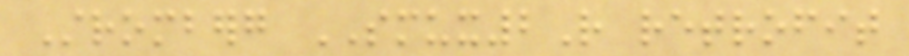Stromberg SMUX2R retrofit
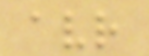avr
